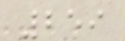259
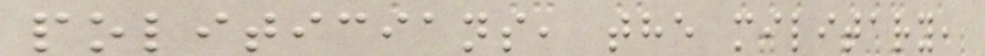politicians, the military,
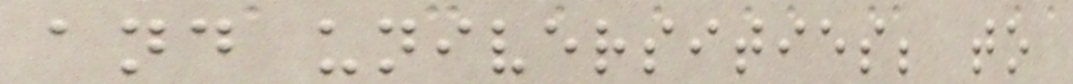and universities; to
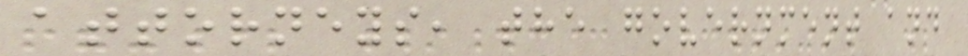attorneys, the government and
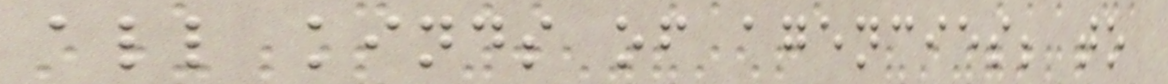all kinds of agencies; to
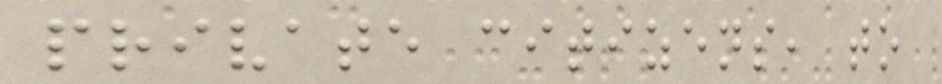private citizens, to
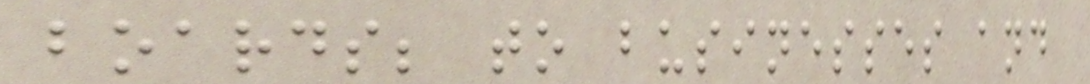boards; to businesses and
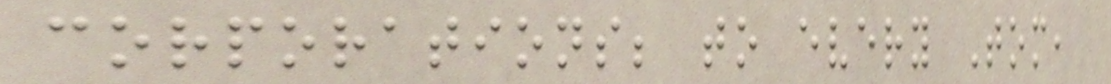corporations; to every Tom,
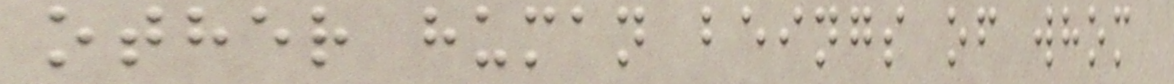other human beings of whom
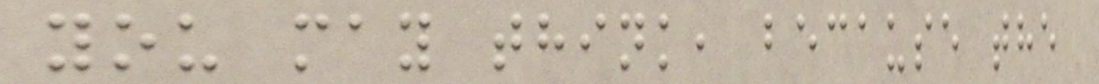you may think, because the
